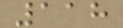118
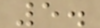5.
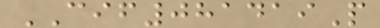CIF081419P
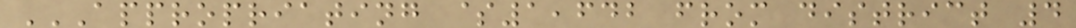APPROPRIATING $1,642 FROM DISTRICT 4
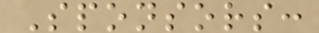Sponsors:
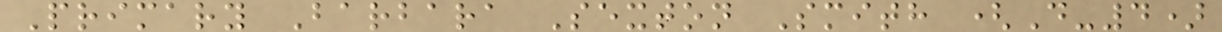Primary Barbara Sexton Smith (D-4)
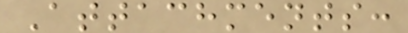Attachments:
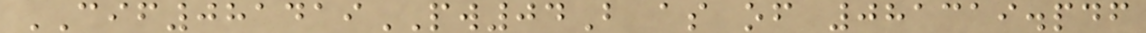CIF081419PW04B as of 081319.pdf
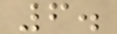6.
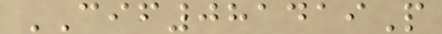CIF081419P
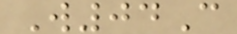W04C
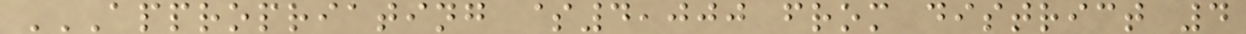APPROPRIATING $4,000 FROM DISTRICT 4
